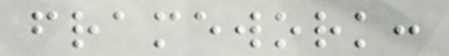framework:
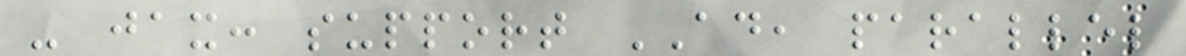- jax: support AD, parallel
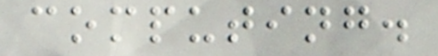computing.
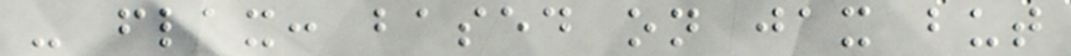- flax: based on jax but
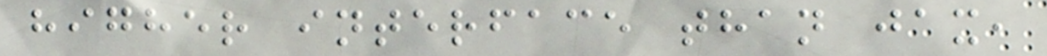higher interface than jax,
